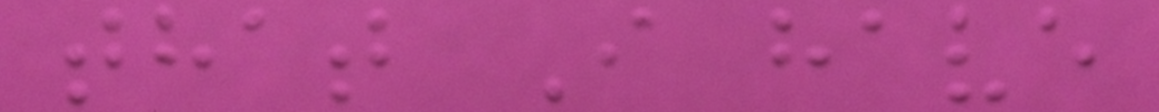that I have
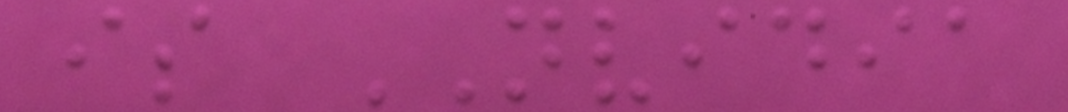is NVIDIA
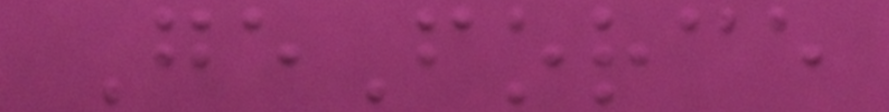GeForce
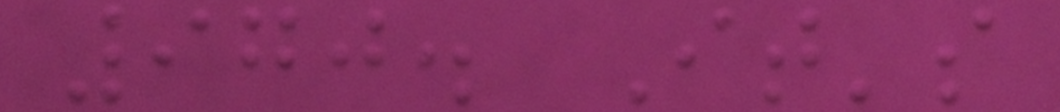970. It's
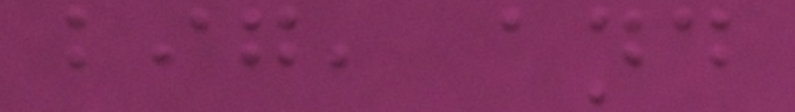big, and
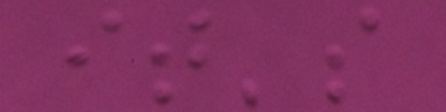it's
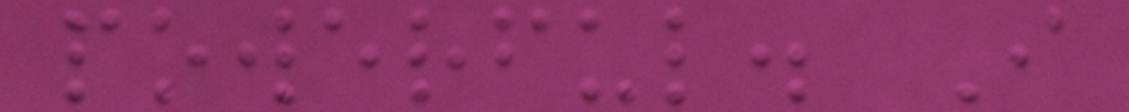powerful. I
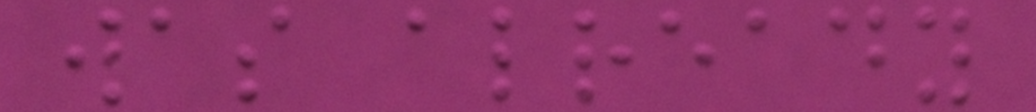was already
